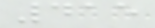415
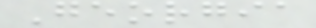Georgia
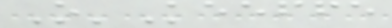O'Keeffe
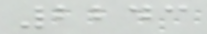2243
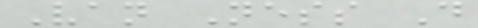Van Ness D
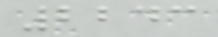2243
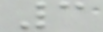3
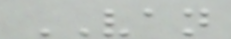VAN
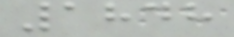1848
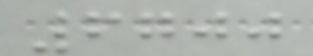6700
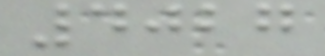4027
